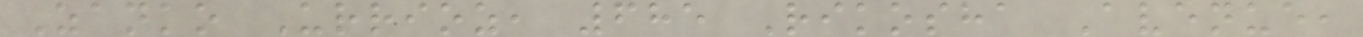Zanko Urrioz, 685 Rikosha Avenue,
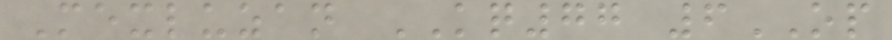Mexluzan KQ77 6OP
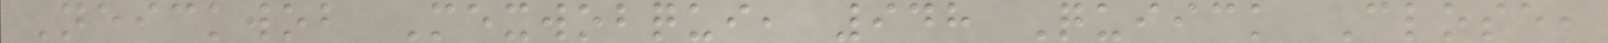Neickwob Mexwobqui, 948 Quiick Close,
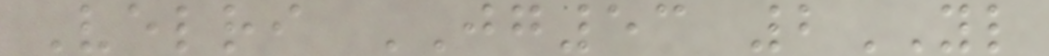Velri JG53 2YL
